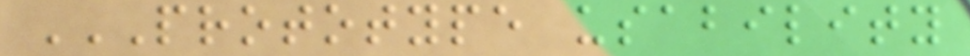PROTOTYPE USABILITY
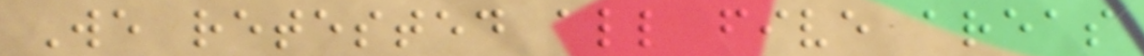We retested all five areas
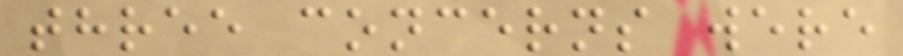three concerns were
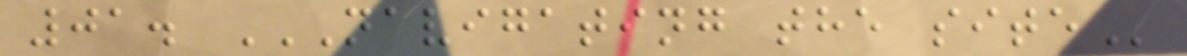01. NAVIGATING THE SITE
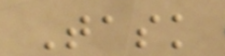Task
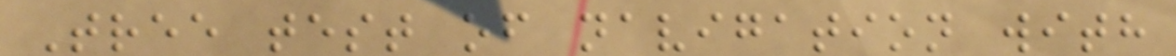Tree test of navigation with
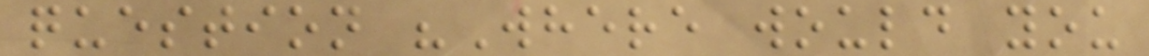question "Where would you
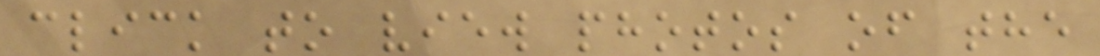click to view photos of the
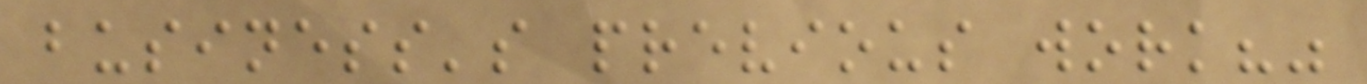business's previous work?"
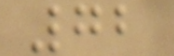72
